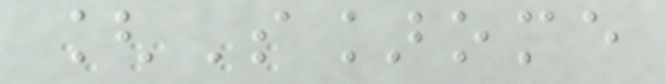[S]ome
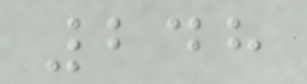248
